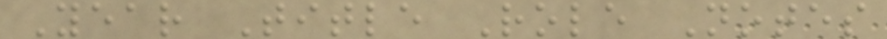Year Title Role Notes
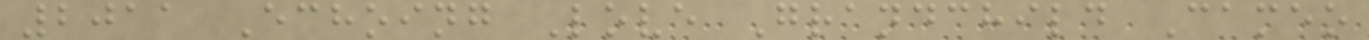2011 Echoing Love Grandchild Cameo
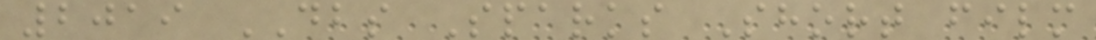2019 DBS Sparks Short film
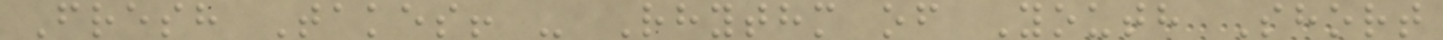Fresh Takes! - Rhythm of Youth Short
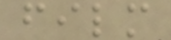film
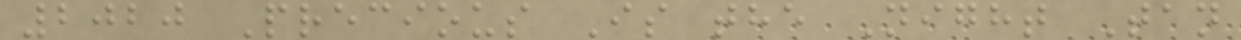2020 Precious Is the Night Tan
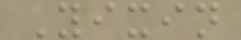Yixin
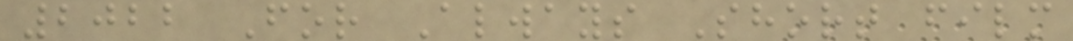2022 For Always Short film
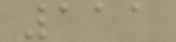111
